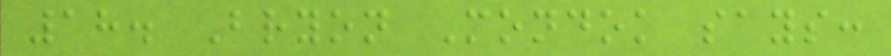18. Bryon Mondok says:
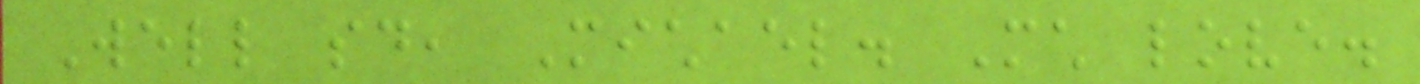Well said, Michael. Much love.
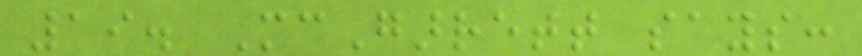19. McGarrett says:
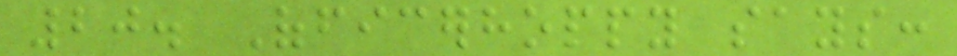20. Officerhoppy says:
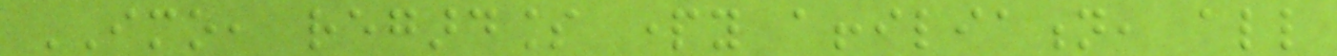IMO, regardless party affiliation, all
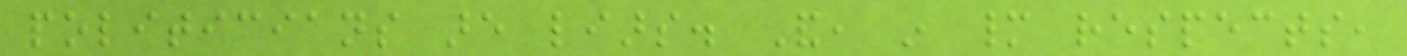politicians are liars. And, in many respects,
